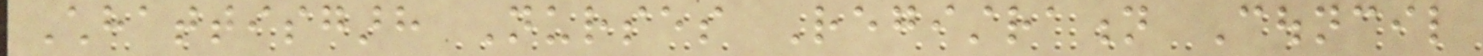Chhattisgarh Nurses Registration Council
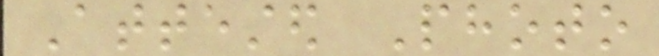Attested Photo
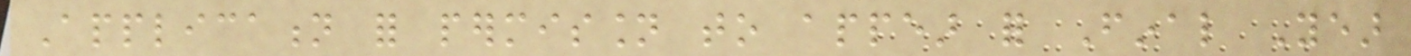Application for permission to appear for Final Year
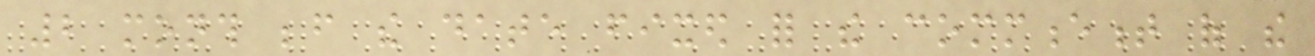2 month before the date fixed for the commencement of the
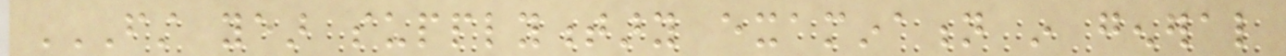FIRST YEAR SUPPLYMENTARY EXAMINATION IN GENERAL
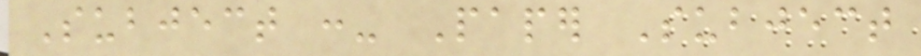Subject :- Paper Subject
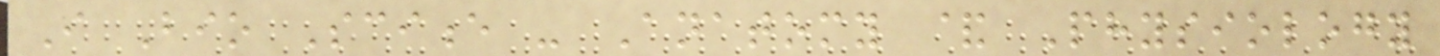I Bio Science - Anatomy & Physiology
